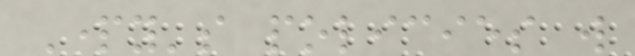Party's policies will
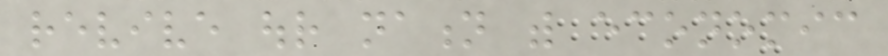revive our nation with economic
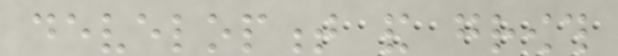development and growth
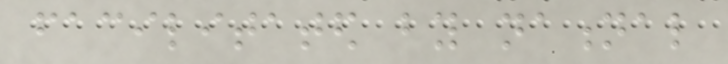facilitated by national
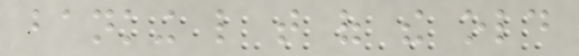banking like that of the old
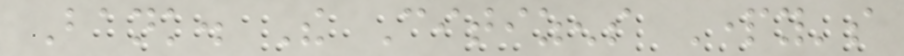Bank. The Citizens Party's
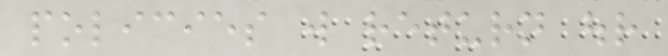policies will return our
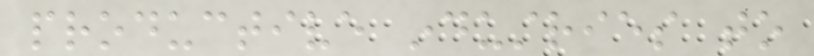productive industries to
